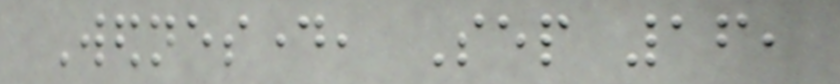Wednesday, Sep 16,
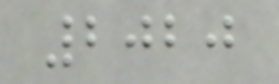2020
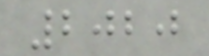2020
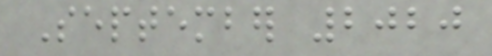September 2020
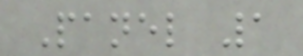Panel 1
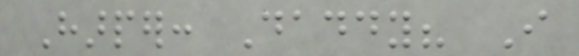Harper: Daddy? I
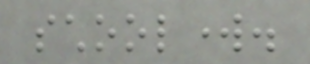schoolwork.
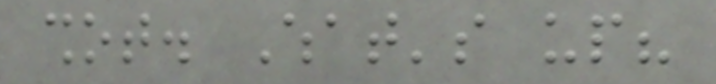shot. What's up?
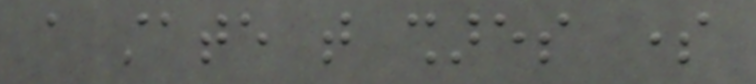a state that shares some
